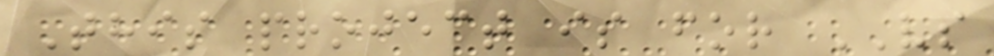This project is for VS
